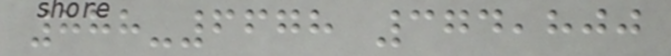888-6678 374,800
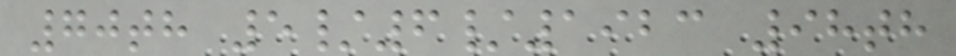70th 5/6/1923 98th
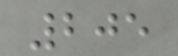205
